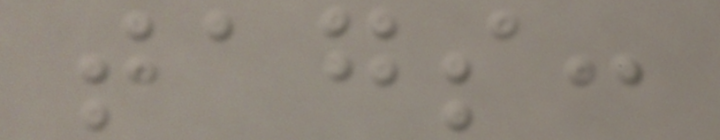tags:
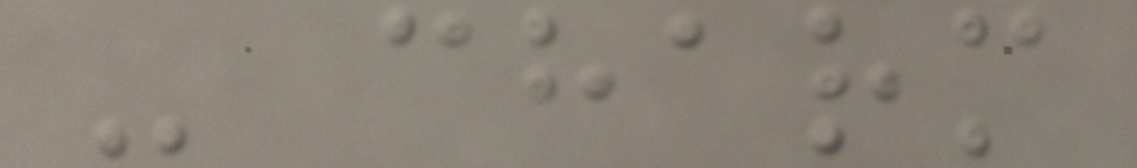- charm
